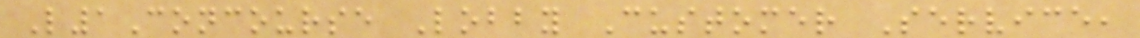L1Concourse Lobby Customer Service,
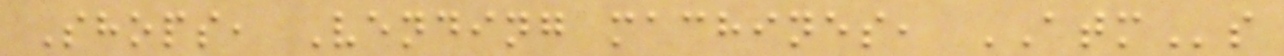Shops, Vending machines, ATMs
